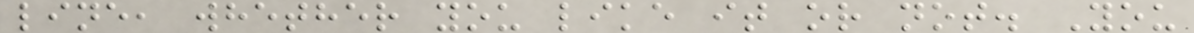line, whether you like it or not. You
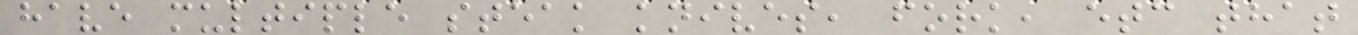have multiple steak knives, fork, etc that
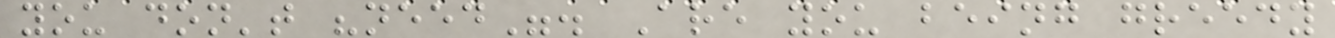you don't "need". Are you being greedy
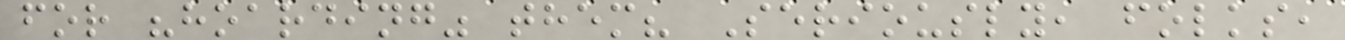for "hoarding" them? Seriously, folks,
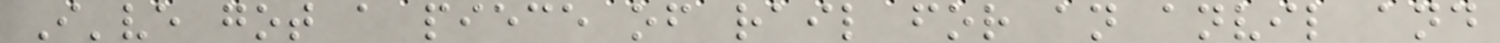I've got a piece of rail for an anvil and
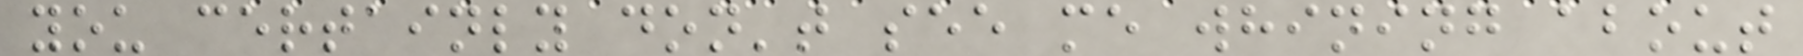you certainly don't see me whining about
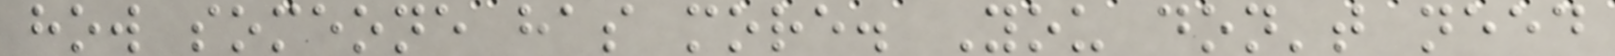how someone has more. You don't need
